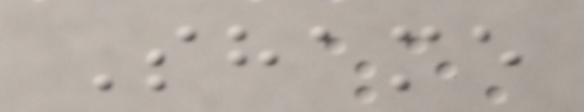Shame
